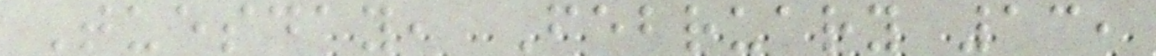Tuesday, February 13,
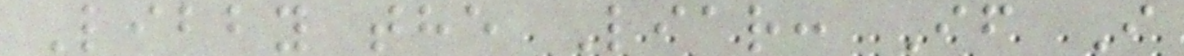Libby the Liar: If I
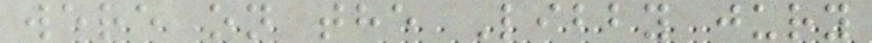were on the Libby jury
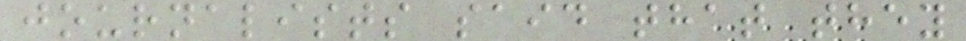journalists said that they
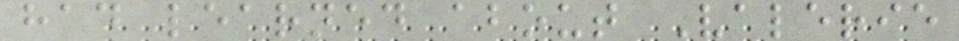had learned about Valerie
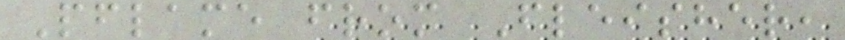Pflame from Fleisher,
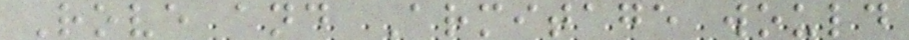Rove and Armitage would
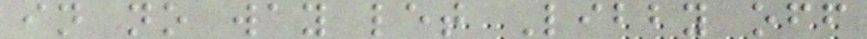in no way let Libby off
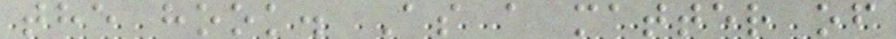the hook. As a matter of
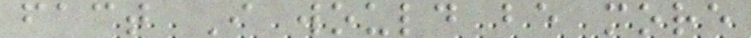fact I would be more
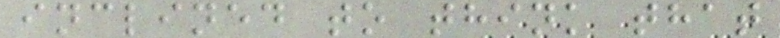inclined to think that
